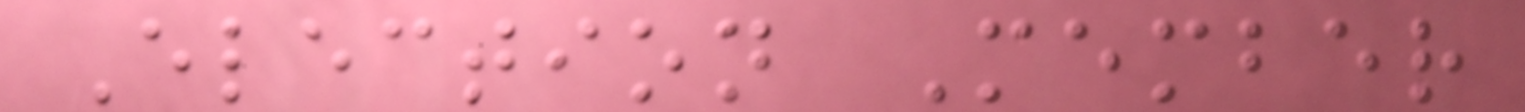Election Member
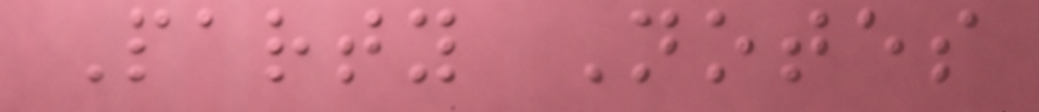Party Notes
